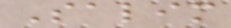Salim
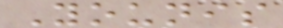Younis
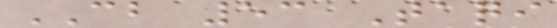CB 53 Taqi
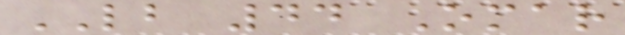LB 44 Omar
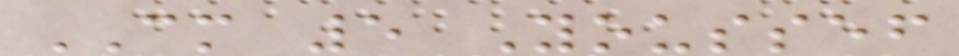CM 5 Youssef
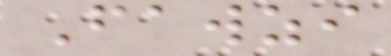Fawzi
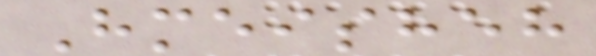Hmeisheh
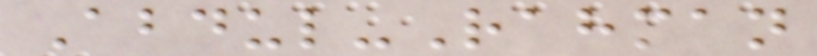Abdul-Rahman
